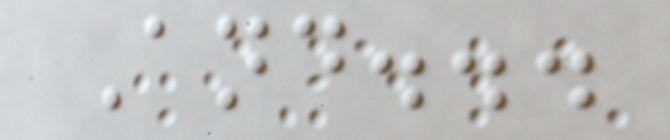And...
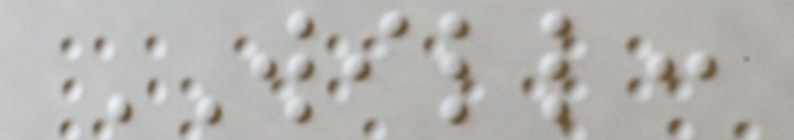WILL:
